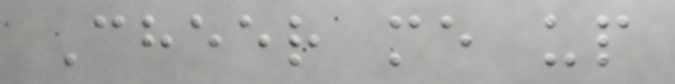Cheer me up
